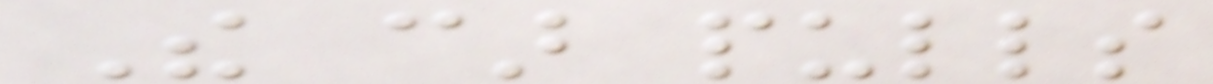The car pulls
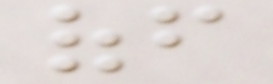off
